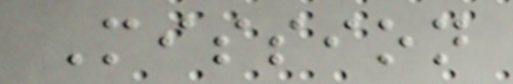Mission
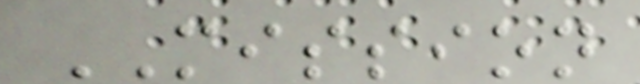MISSION
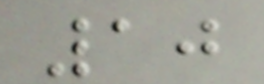10
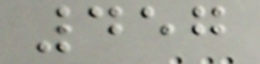457
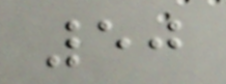50
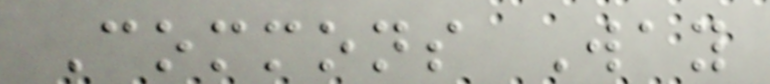Commons Way
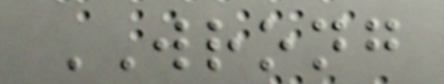WRONG
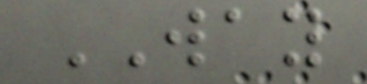WAY
